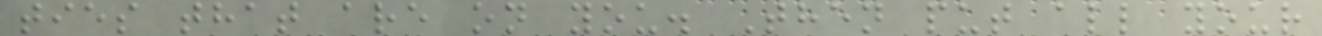ties that are on you. Then put all your
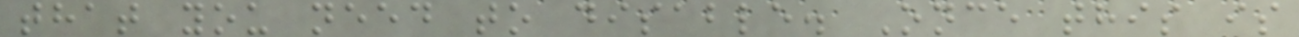that you need to disable. Once this is
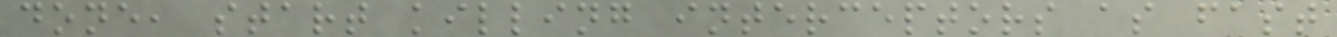done, start killing interceptors as fast
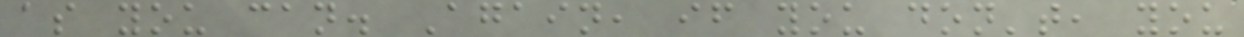as you can. Again, if you don't, you
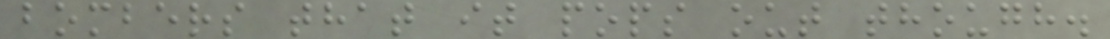bombers that it pops out though.
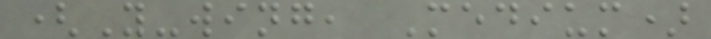(Y-wing, Medium)
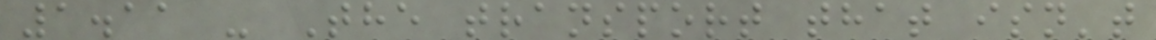1.11 - The transport that isn't
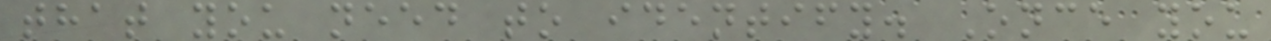that you need to identify. Once you
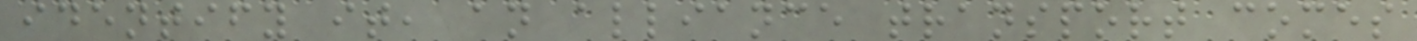identify it, an alliance transport comes
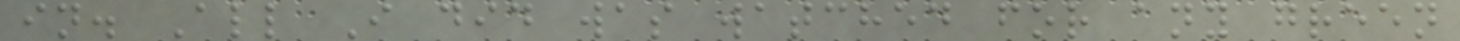in. All I did was watched for any green
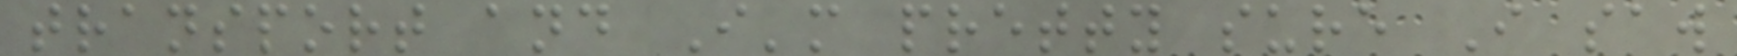transport and I'm pretty sure I saw
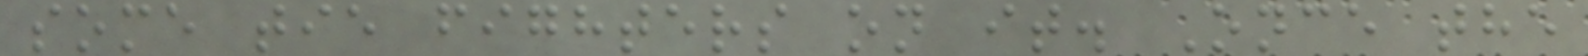some tie fighters on it. Once the
